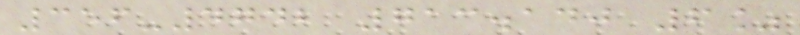356-4742 713.140 6%
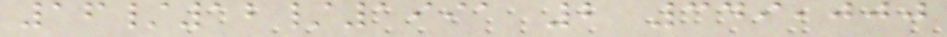16/12/1991 2 349,000
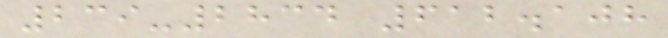239-2834 612.108
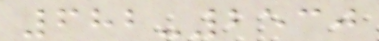682-2530
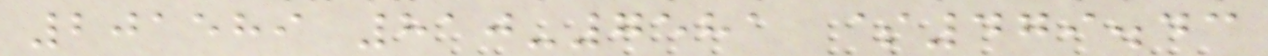201589 810-7581 $479.43
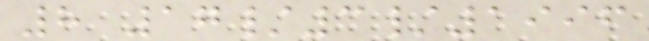8 17/3/1996
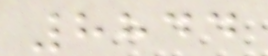8844
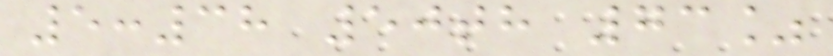5:38 50th 73%
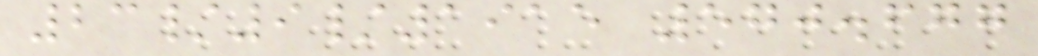23/9/1915 570.677
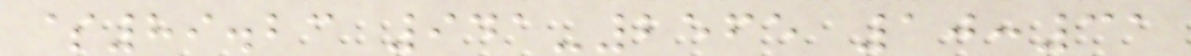$89.23 941-2565 10:31
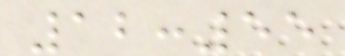12:55
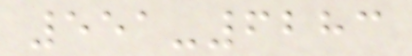551-6283
